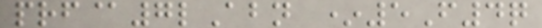prf@7lAbn *5F4q
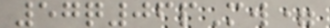57q06pMw=
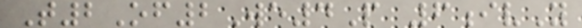T2Of2We4P 6ivY
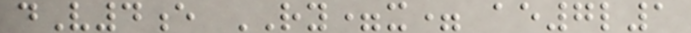dV4e RY=x= ae7l1
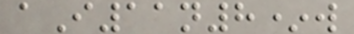aI11n8*w
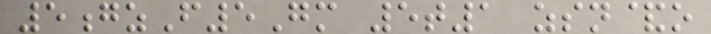5gzF5Gm 5t1 zsn&o
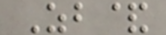Zb&
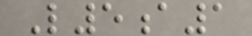L5a1
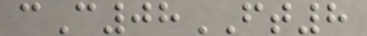cC08FT8
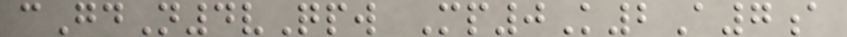cGdN4vQpw Mp0K2A7a
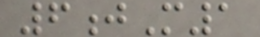6jM1
